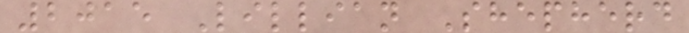2015 Lillian Shepherd
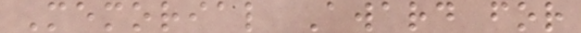Memorial Award for
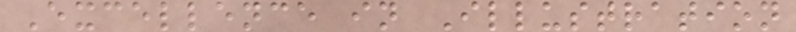Excellence in Illustration
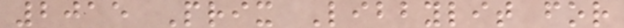2015 Prix Libbylit for
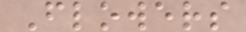Flowers
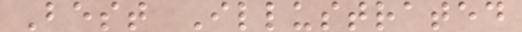Best Illustrated
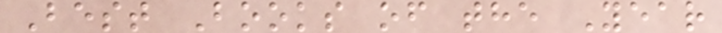Best Books of the Year
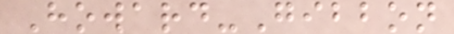Howard-Gibbon
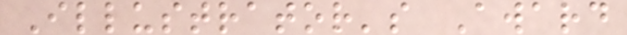Illustrator's Award
